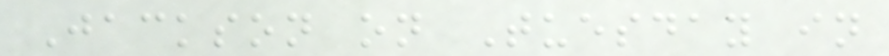Jackson on Tuesday in
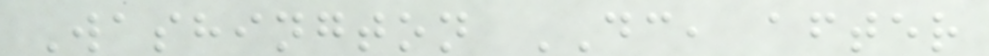Washington DC, after
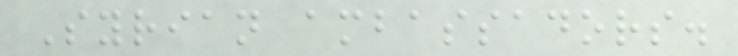Syrian ambassadors.
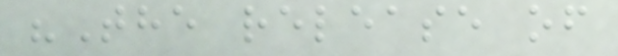"The release of
